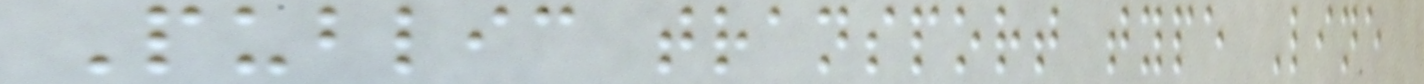Public transport type Line
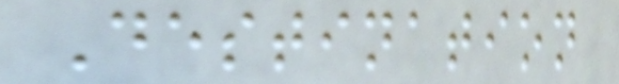Destination
